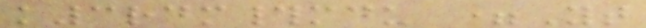k3rdm#mdu =Yt
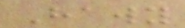Hawy
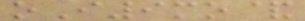oI9mo&
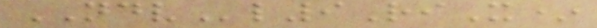NDVl9RiX*
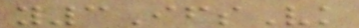y3IfsVk
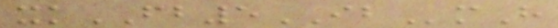xkFB5IBmH
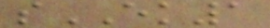sEK1
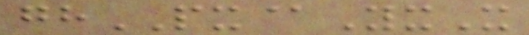ghPX@YxX
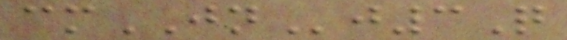cmJNj3Q
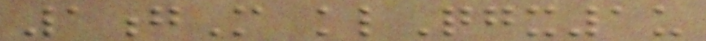1gM klQgx1u
